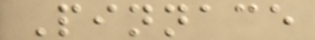Pinnace
